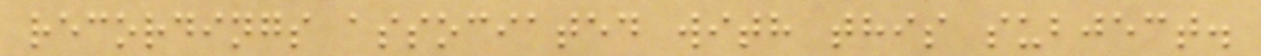recordings associated with this subject.
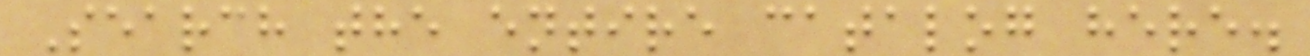Search the entire catalog here.
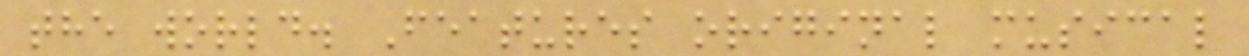the world. Features original musical
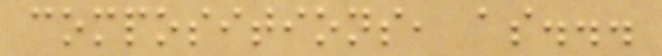compositions, as...
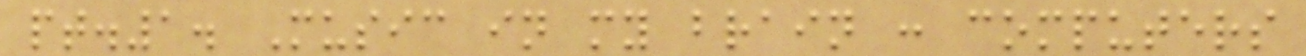pt.1. Music in my brain : computers
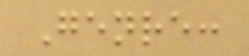Genre:
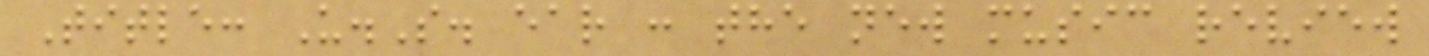Title: U.S. ear : the new music review
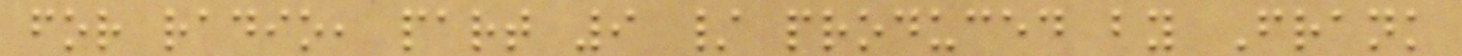for radio, part 9 / produced by Frank
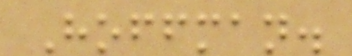Hoffman.
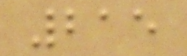215
